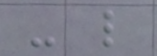- l
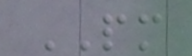PM
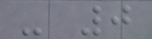- 0
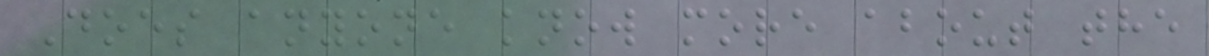Does anyone know more about the
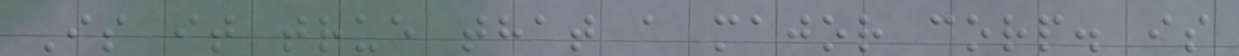Is it true that a major corp. is
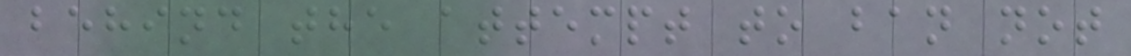behind the attempt to ban not
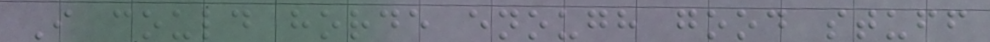I could horde enough good stuff
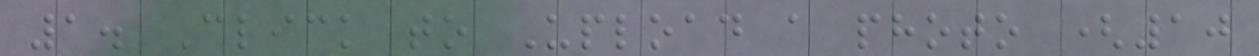1. Click to Upload a photo (10
